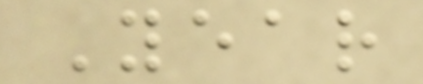Year
